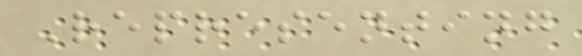Representing
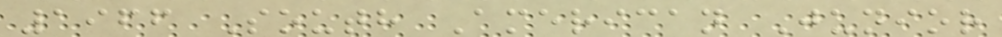1966 South American Junior
